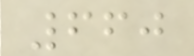660
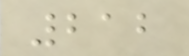212
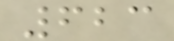623
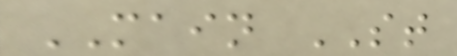MAIN ST
